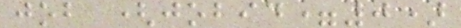job (jobid=0)
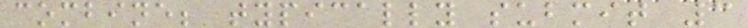combine; typically submit 3
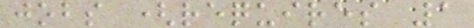jobs (requires 1
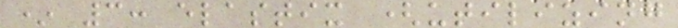* 3: elastix (utilizing
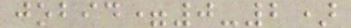jobid=0-2)
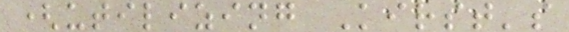(utilizing Kirst's
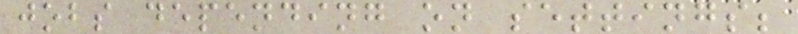jobs depending on settings;
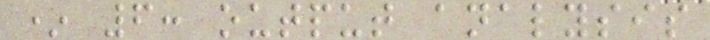* 6: output analysis
